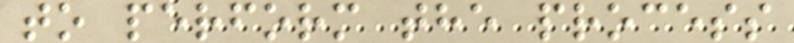to perform the process
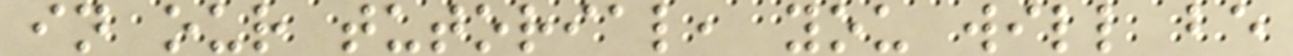in our tutorial, you will be
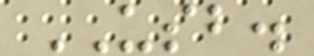USB.
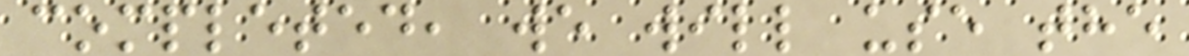completed, we will use the
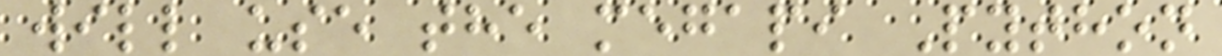will use the megapi Python
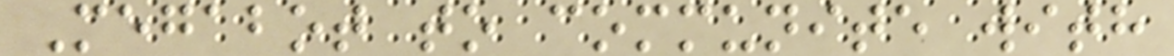Megabot to communite with
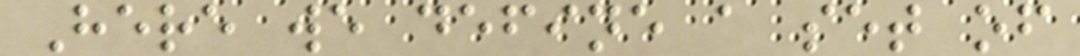Here we define a set of
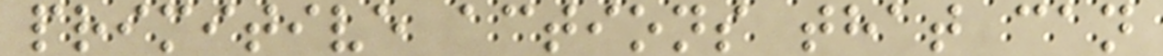primitive actions that can
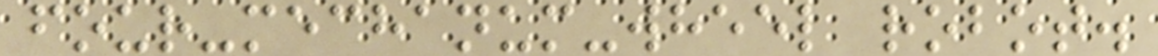four-mechanum-wheel robot.
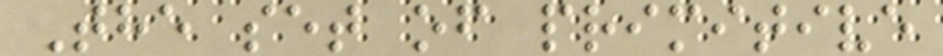The set of primitive
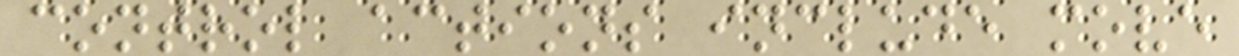control actions include move
